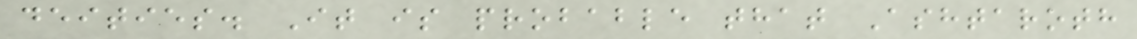deities. It is probable that Ashtaroth
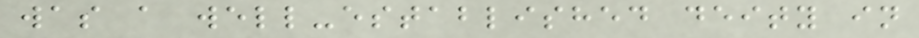was a well-established deity in
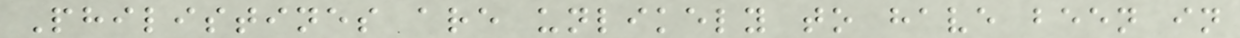Philistines are unlikely to have been in
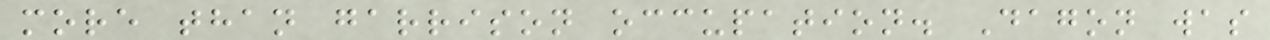more than garrison occupation. Dagon was
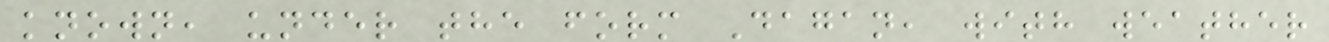known, under the form Dagan, with weather
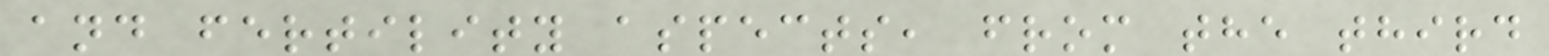and fertility aspects, from the third
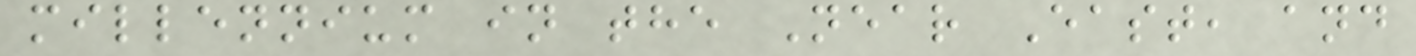millennium in the Near East, and
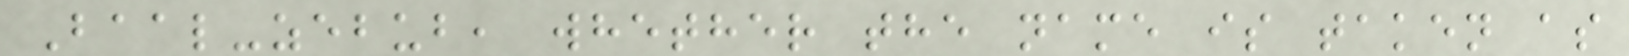Baal-zebub, whether the name is taken as
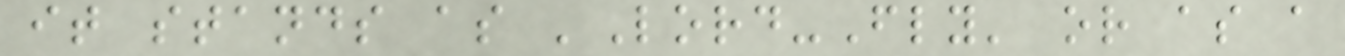it stands as 'Lord-Fly' or as a
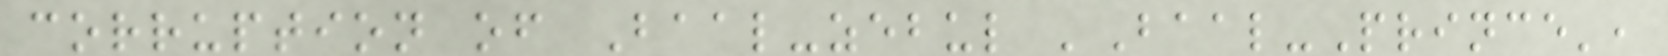corruption of Baal-zebul 'Baal-Prince',
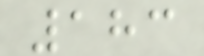183
